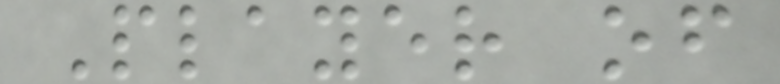Player of
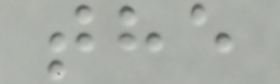the
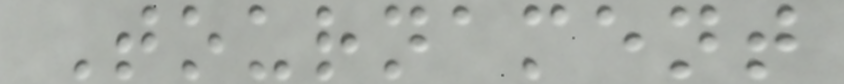Tournament
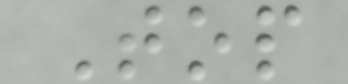Top
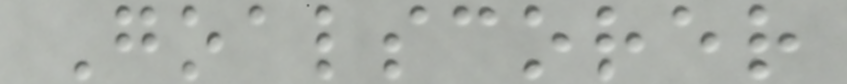Goalscorer
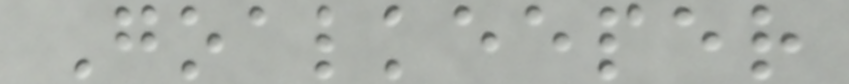Goalkeeper
